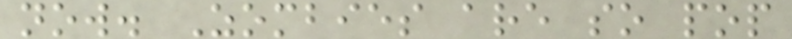now. Zombies are so pop
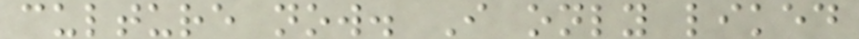culture now. I only liked
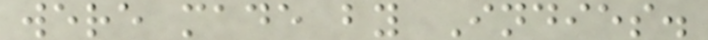were made by Indies.
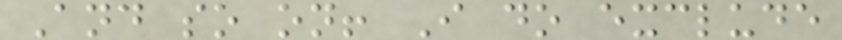And so on! I do exclude
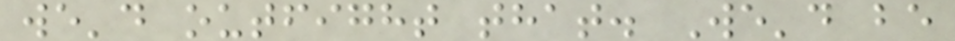we'd outfight that. We'd be
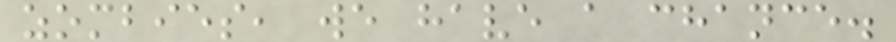zombies, we have a chance.
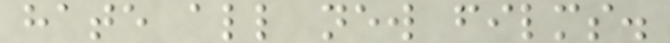hate all new films.
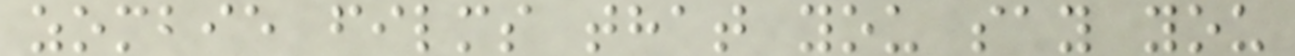zombie films that you say you
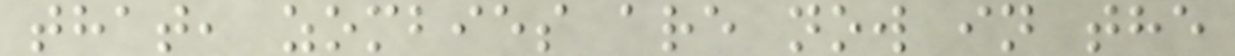that, zombies are now in the
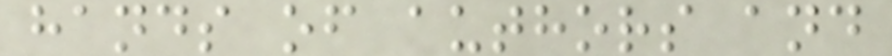hands of authors and
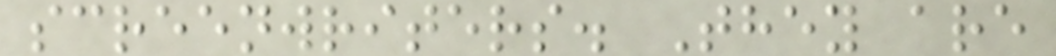screenwriters. They are
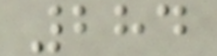284
